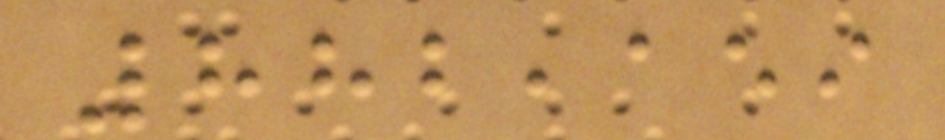882,159
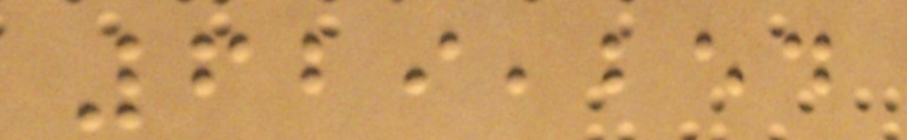629,254
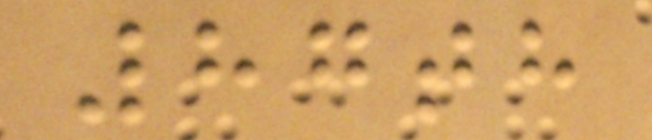87th
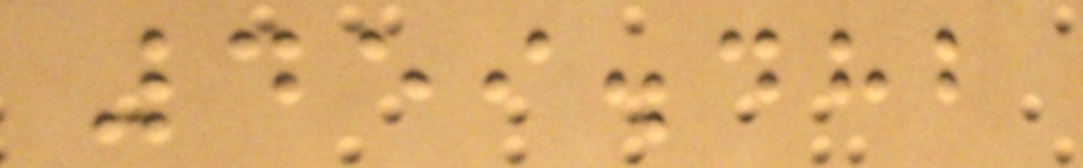459.482
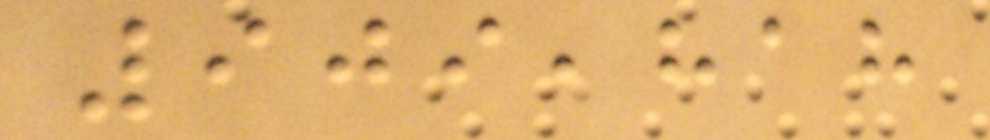909,818
